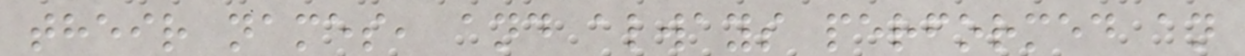their names, and always performed an
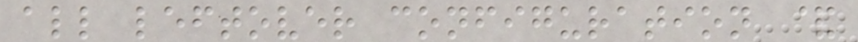all leftover configuration &
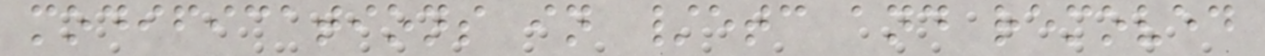modifications in /etc and removed
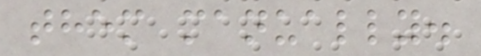them manually.
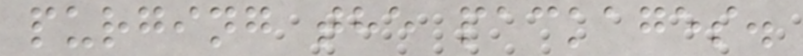purging the packages.
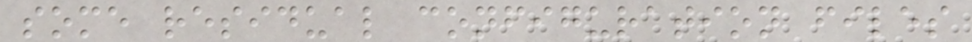some residual configuration files
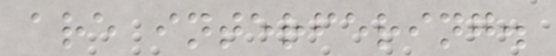are interfering.
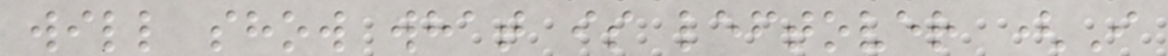will show what is leftover (I
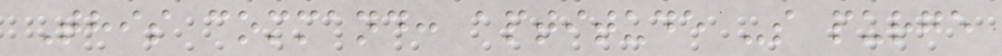This command: aptitude -s purge
